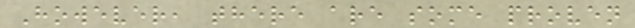However, there are some proven
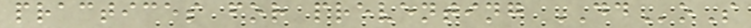practices for preventing DDoS
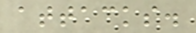attacks.
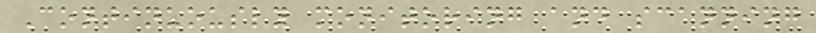Continuously monitoring and scanning
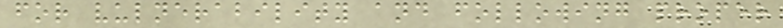for vulnerability and following proper
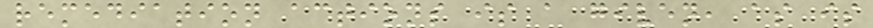remediation actions is a given, as is
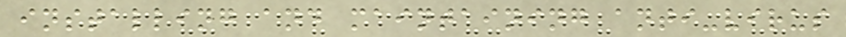installing and maintaining anti-virus
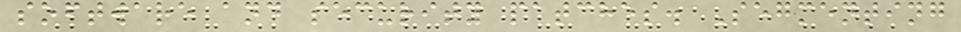software and security patches. Segmenting
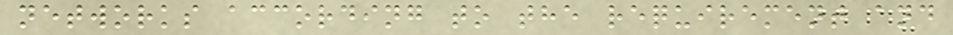networks according to the requirement and
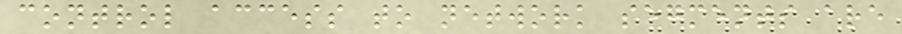control access to network segments are
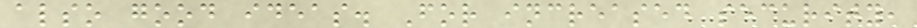also good ideas. For increased security,
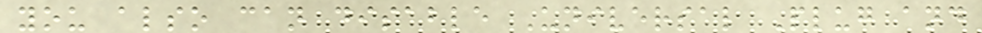you also can disable Universal Plug and
